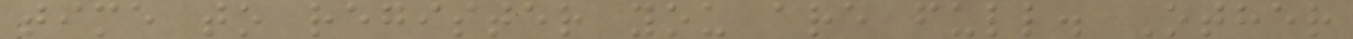time to register you are full. Other
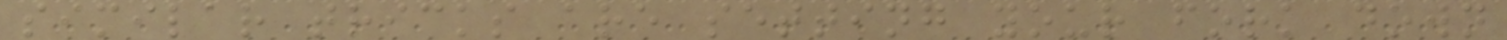similar tricks are setting your fork down
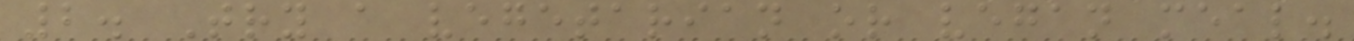2. Try a vegetarian or vegan meal.
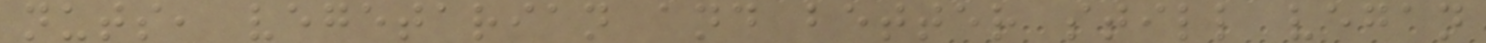nuts, vegetarian and better still vegan
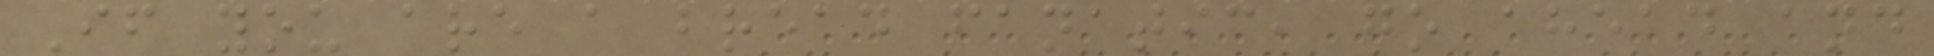If you are a bread fanatic, go ahead and
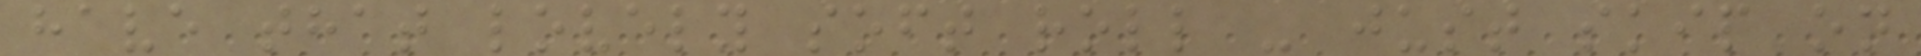have that lovely soft roll - just skip on
